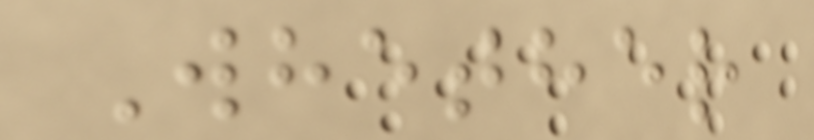Whether
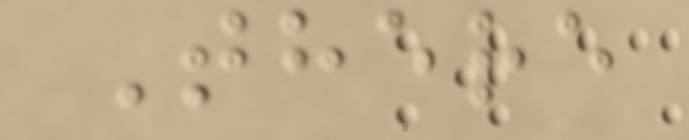There
